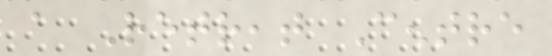a Retreat Centre
